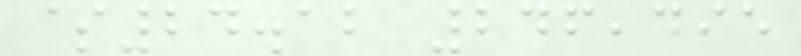$24.12 246,495
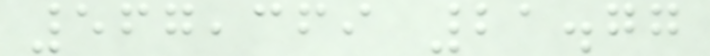567,369 21.77
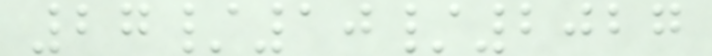27/10/2027
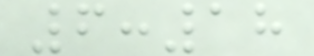6:18
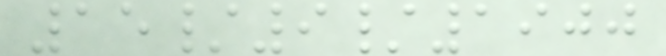15/9/1900
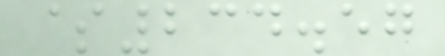$234.57
